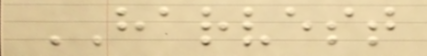HARVEST
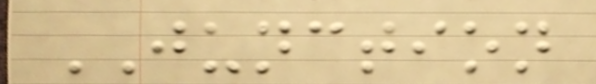JUNCTION
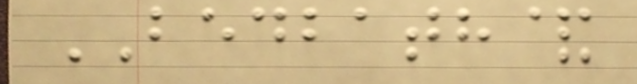BEDBATH&
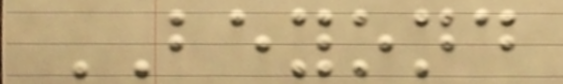BEYOND
